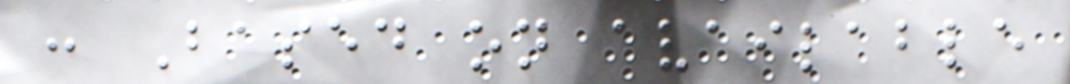: Based on available
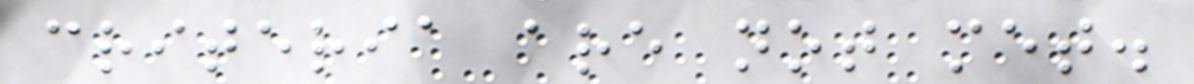criteria are not met.
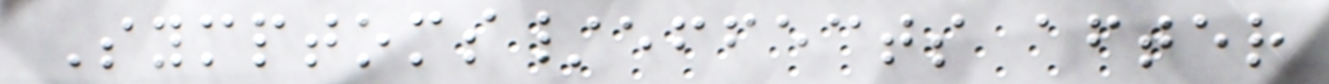Symptoms/effects after
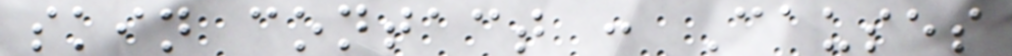skin contact : Causes
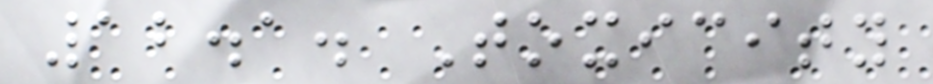12.1. Toxicity
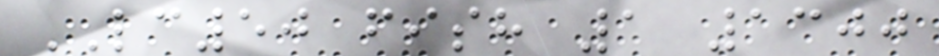LC50 fish 1 1300
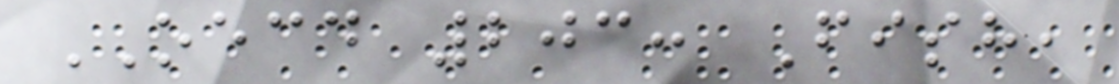OECD 203: Fish,
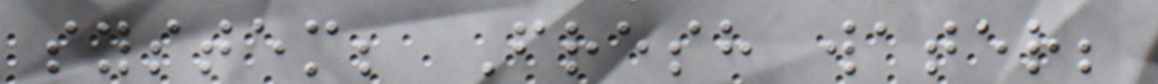system; Fresh water;
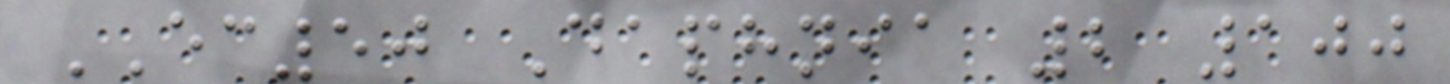EC50 Daphnia 2 100
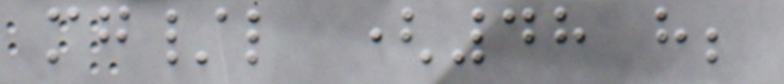mg/l (48 h;
